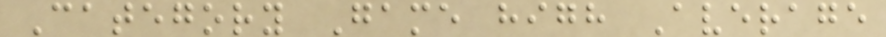Category Game high Average
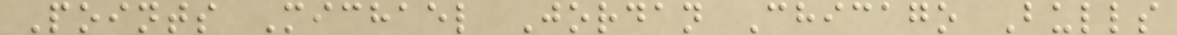Points Michael Jordan Chicago Bulls
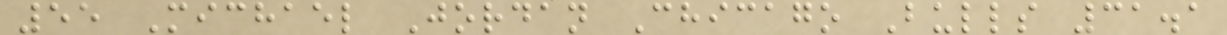55 Michael Jordan Chicago Bulls 31.1
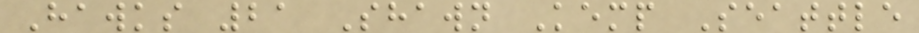Hawks 21 Shawn Kemp Seattle
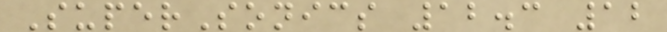SuperSonics 12.3 12
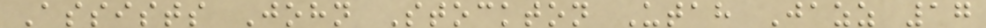Assists John Stockton Utah Jazz 17
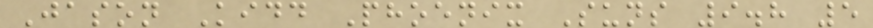Jason Kidd Phoenix Suns 9.8 5
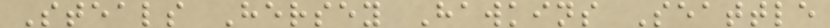Steals Hersey Hawkins Seattle
